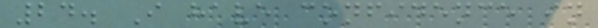24. I have confidence in
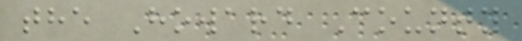the Howard County
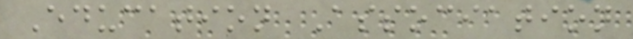Education Association
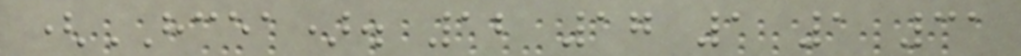(HCEA). 12 17 1 1 31
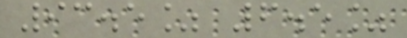93.5% 6.5%
